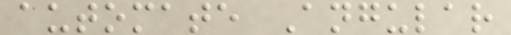automate Angular
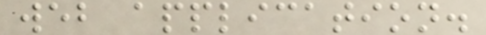web application.
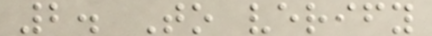2. To verify
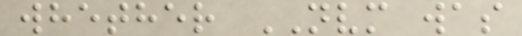whether NVM was
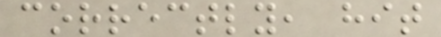correctly, hit
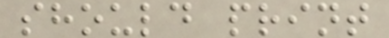should print
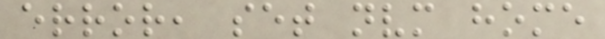error, set nvm home
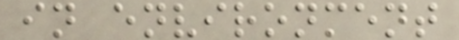in environment
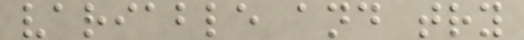variable and try
